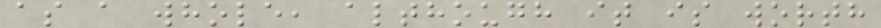as a whole, although it is worth
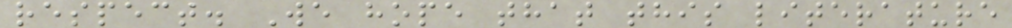respect. We hope that this literature
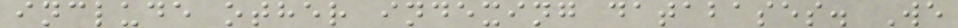include other indexing databases. We
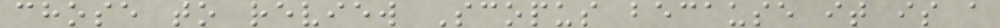chose to review Scopus because it is a
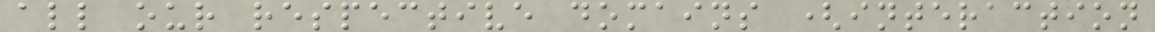all our respective domains (interaction
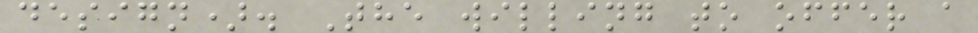design). The willing to offer a
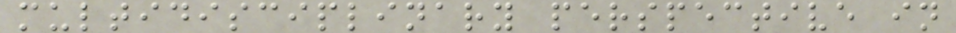multidisciplinary perspective in
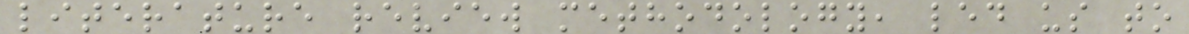literature review methodology, led us to
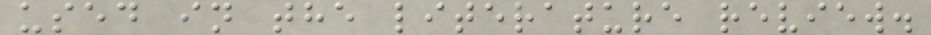used in the literature review.
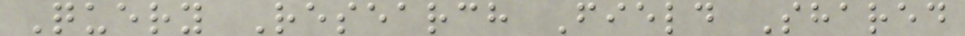Query Research Field Shared
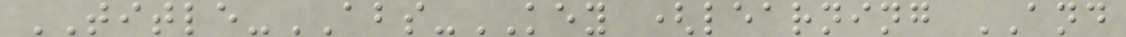TITLE-ABS-KEY (learning AND
